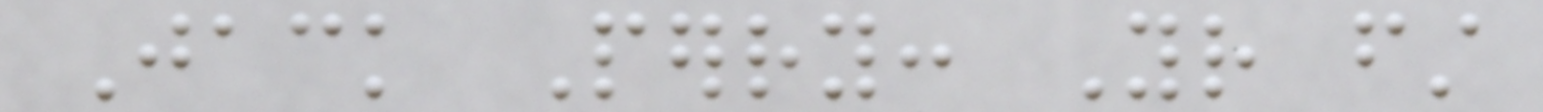Jack Perry: Your first
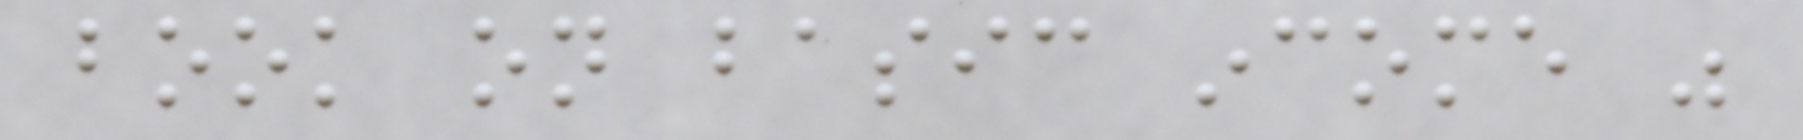book on basic income was
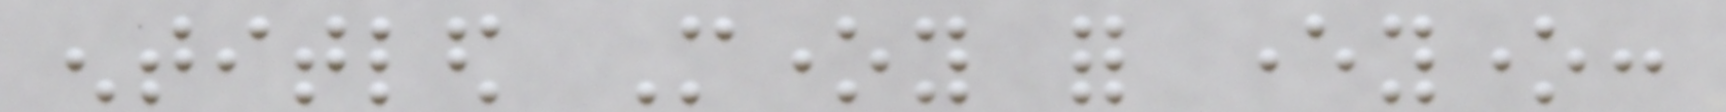entitled Money for everyone:
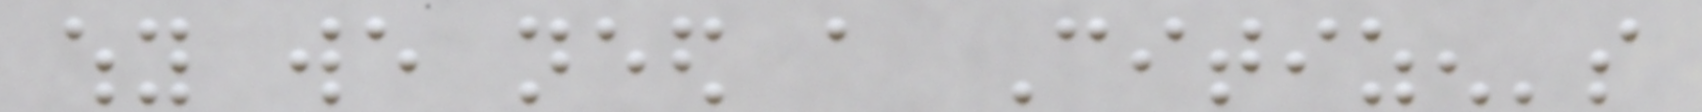why we need a Citizen's
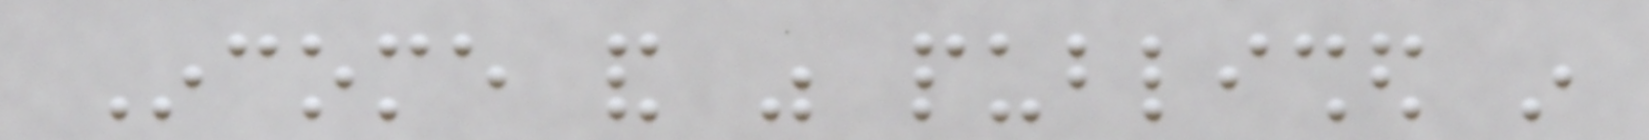Income and was published in
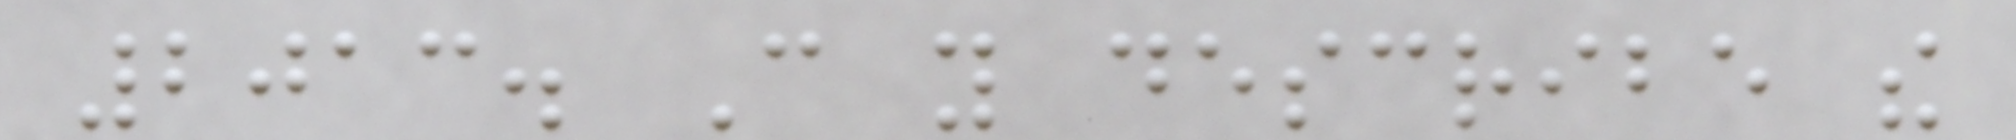2013. Can you describe the
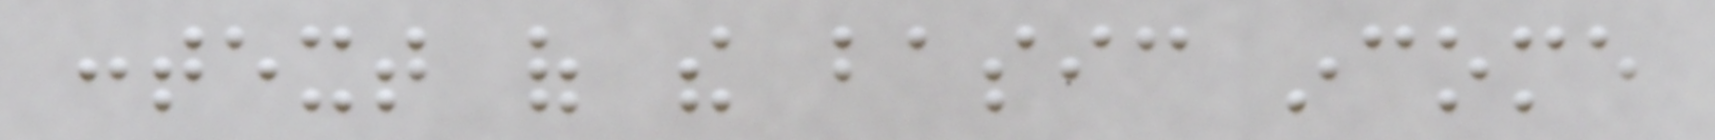context of the basic income
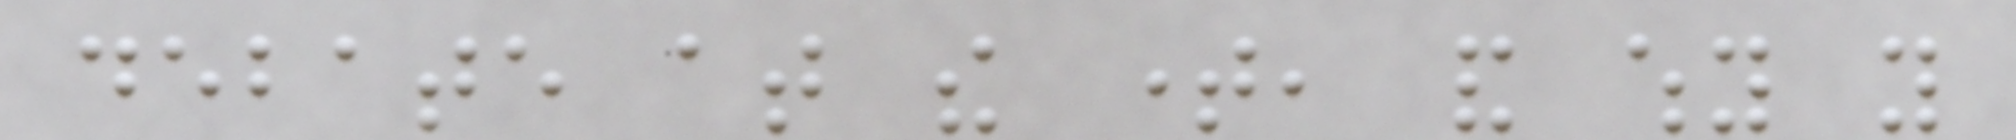debate at the time, and why you
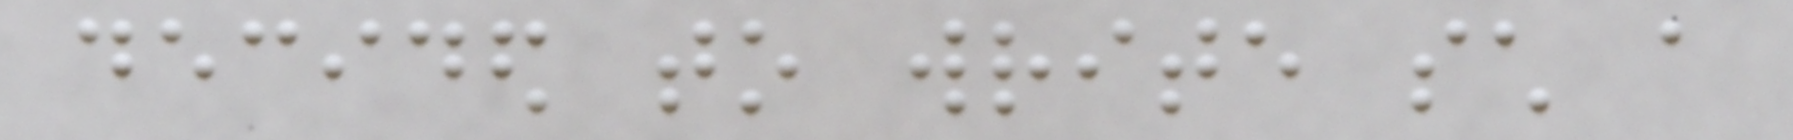decided to write such a
